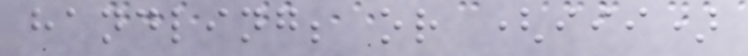handling; or (iii)
